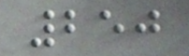250
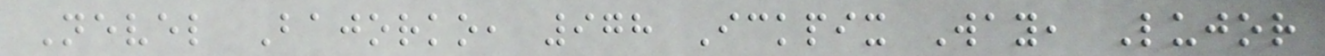Nevel Bajorko, 978 Ickpix Way, Lujor
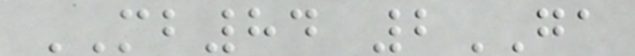MB84 2GA
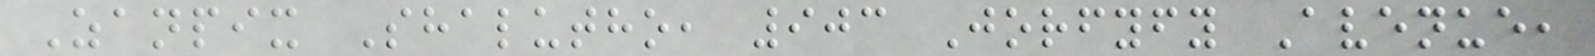Zanpix Shalutho, 903 Jorfyfy Avenue,
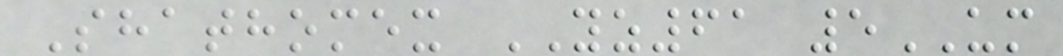Shathomex YZ61 5UM
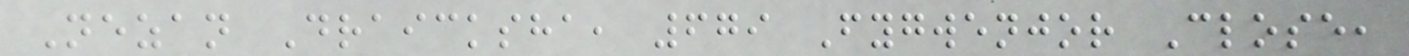Nezan Draicksha, 679 Fygwenjor Close,
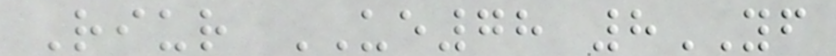Riur UE78 8YF
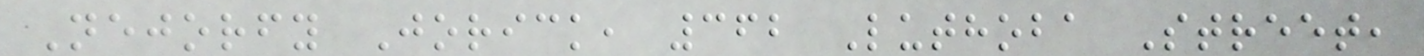Nejorfy Jorick, 362 Luthoba Street,
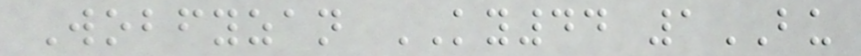Wobfyzan KY44 1BU
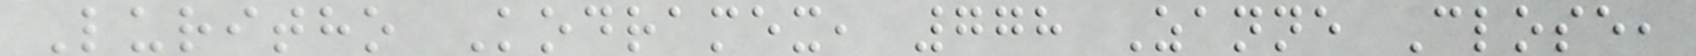Luritho Kodramex, 778 Zanne Close,
